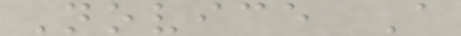Novice A
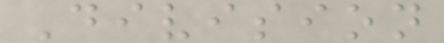Division
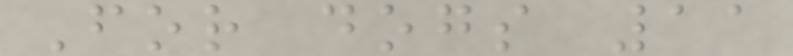For dogs 11
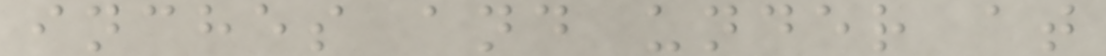inches and under at
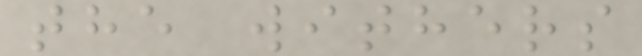the withers
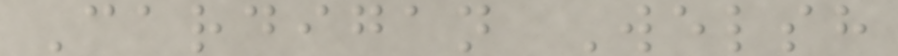Cardigan Welsh
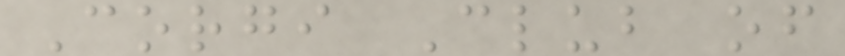Corgi Club of
